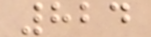824
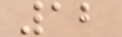12
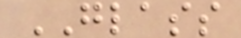GLASS
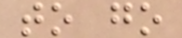to go
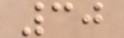30
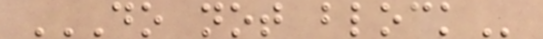DO NOT BLOCK
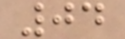04
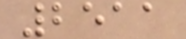2511
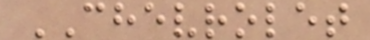CHEVROLET
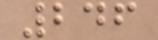246
